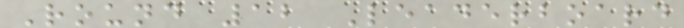Round 12 Leaderboard
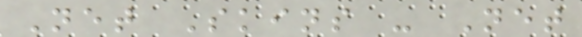Net Skins - Net
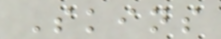Skins
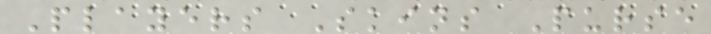Players Skins Purse
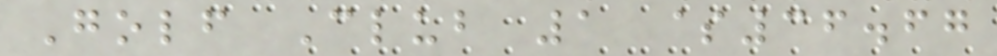Golf Club 1 $36.67
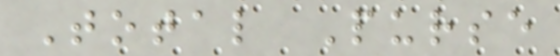Total Purse
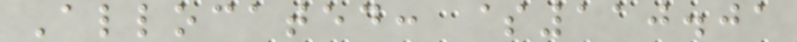Allocated: $110.01
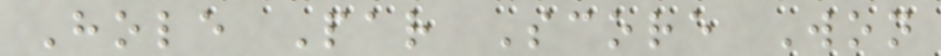Hole Par Score Won
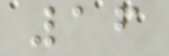16
